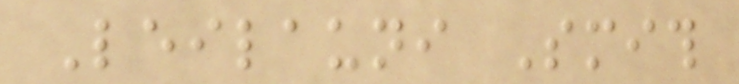Leilauni Smith
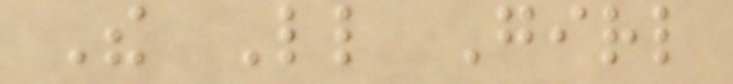The Little Girl
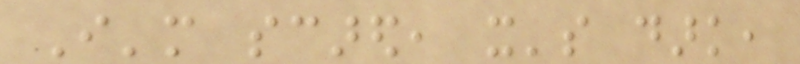I'm scared, it's dark,
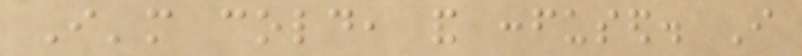I'm cold, and confused. I
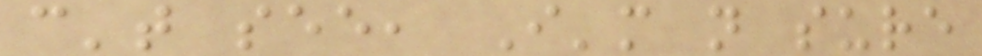can't see, I'm not sure
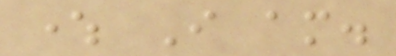where I am.
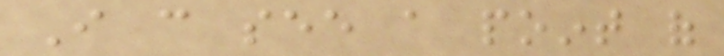I can see a point of
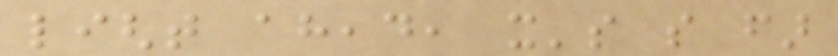light ahead, it's so far
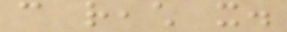can reach it.
